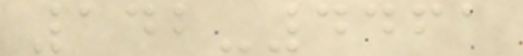142-4461
